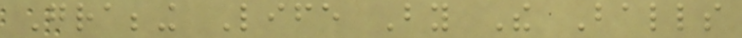Grabbing Life By The Balls
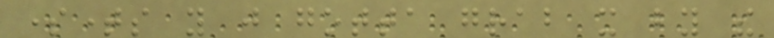sometimes you just gotta grab it by the
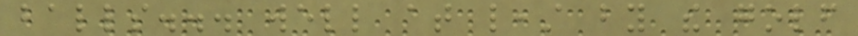balls... well at least by the golf
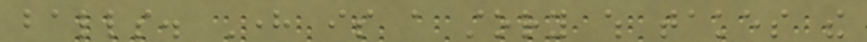balls. Here is a story which takes the
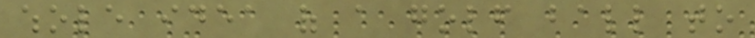whole idea of a golf ball to
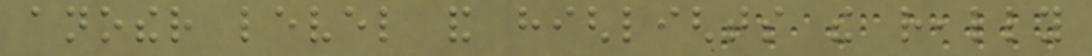another level and highlights the really
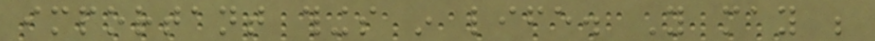important things in life. You may be
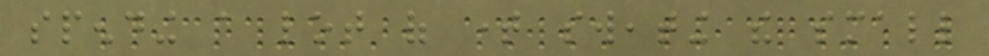spending a lot of time sweating the small
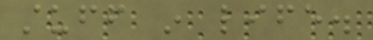stuff in life.
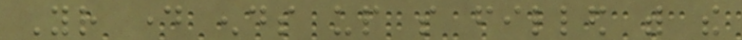Your day ends up so filled with the
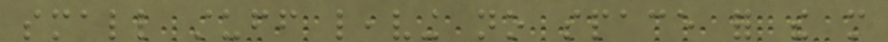small stuff leaving no space for the more
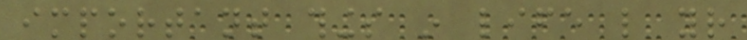important things in life like your
